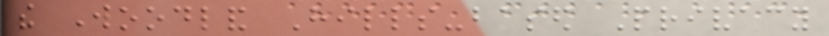the Woodland Hills-based Privacy
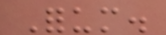Forum.
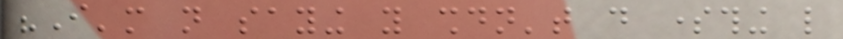"I'm not saying you shouldn't do something like
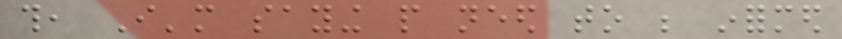this, I'm saying people need to be informed
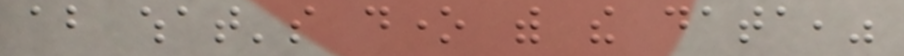about what's done with the data,"
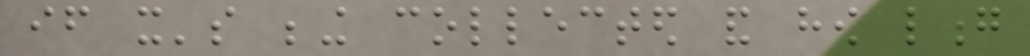if it's being collected and how long
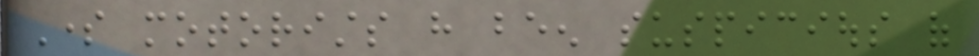Some motorists have been suspicious of
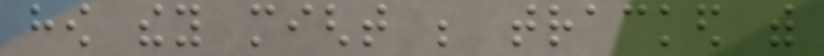how they might be tracked with
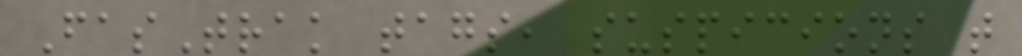FasTrak tags, suspicions that
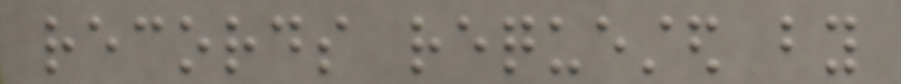records requested by
